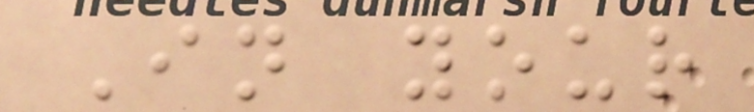In your
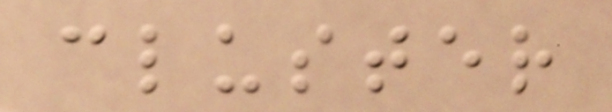cluster
